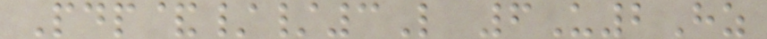Pdp&//3L 6U2Hz
